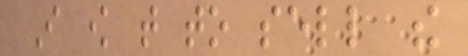I know that to sell the
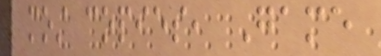most copies, Game
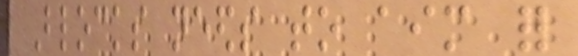Blocks needs to aim for
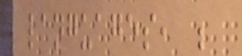languages, be
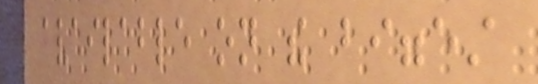available on the biggest
